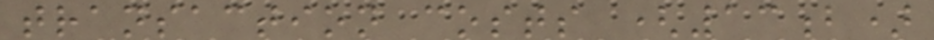transaction costs (13b)
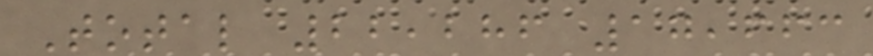Total 22,286 17,663
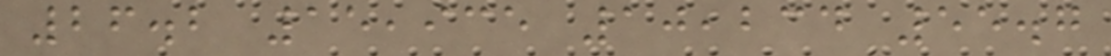26.2 15,935 10,234 55.7
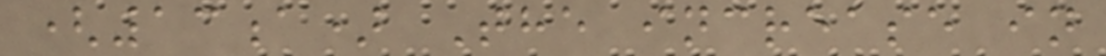(13a) The increase in
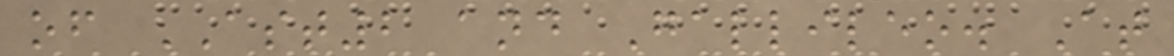of AST2 and Gallileo. At
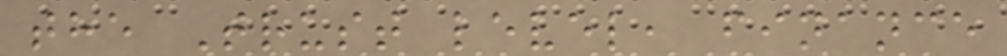the Trust level, finance
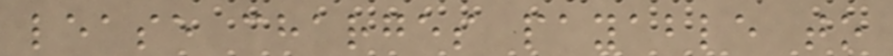lease charges payable to
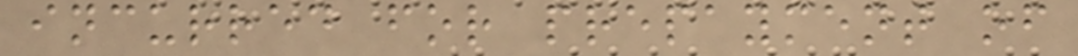incurred for prepayment of
